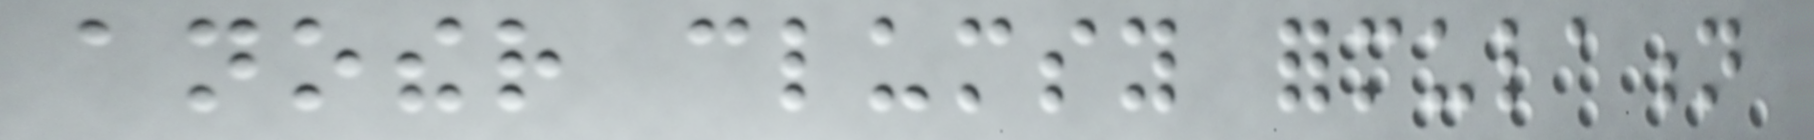another clumsy formulation
